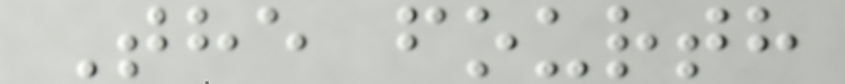The fourth
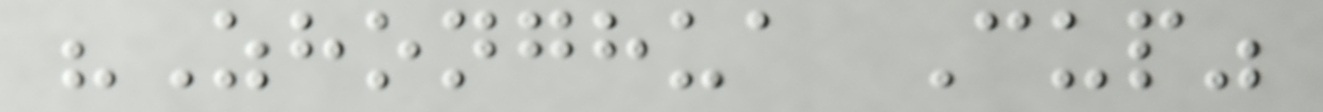"Zhonghua Cup"
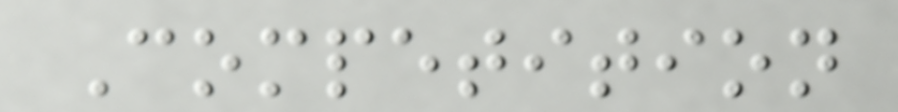Competition
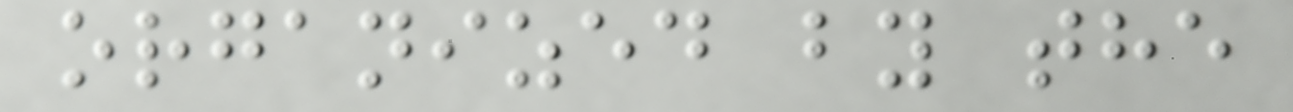organized by the
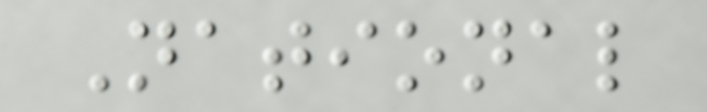National
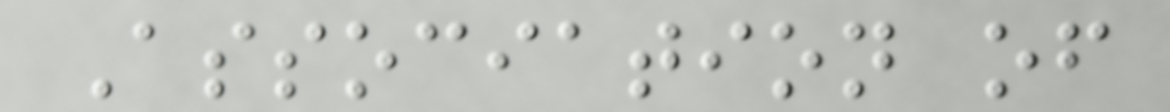Association of
